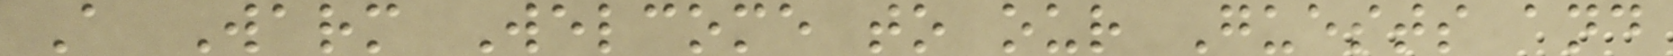A Warm Welcome to our Guests and
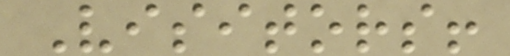Visitors!
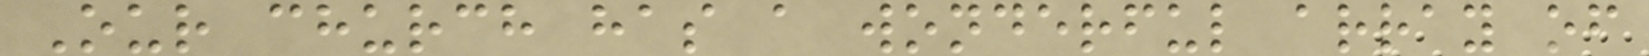Our church has a wonderful array of
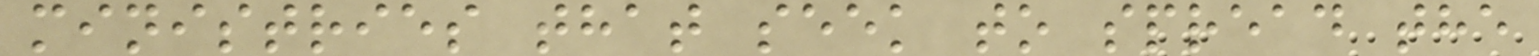ministries that seek to spread the
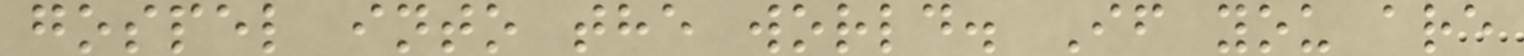gospel into the world. If you are
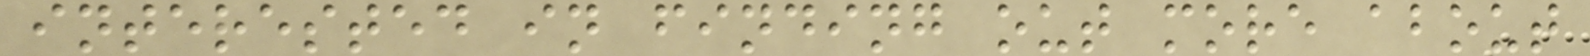interested in finding out more about
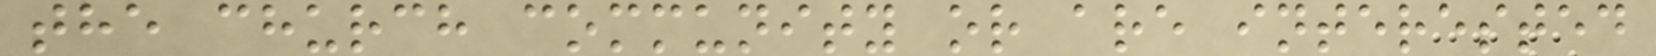the church community or are interested
